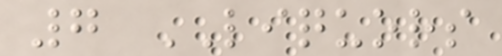7 LIQUORS
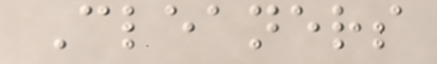Cleaners
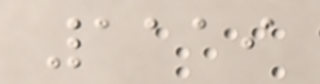1119
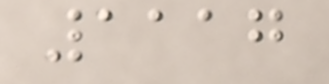1117
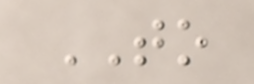TO
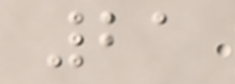21
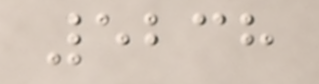5238
